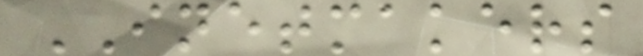INETMAKERS
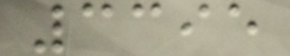3395
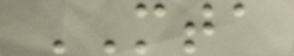MTA
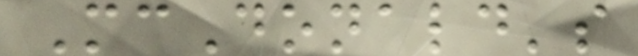McDonald's
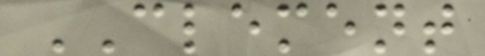CLEMENT
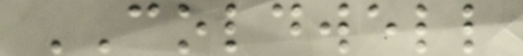COLDWELL
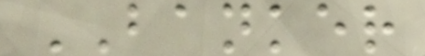BANKER
